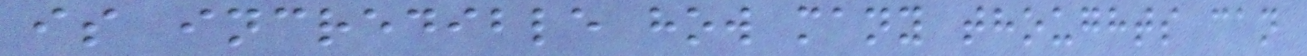is incredible how many thoughts can
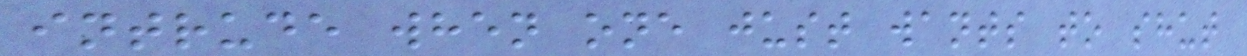intrude when one just wants to shut
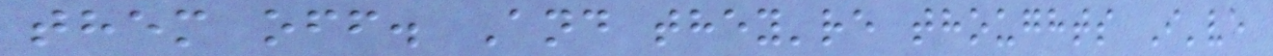them off. And they're thoughts I've
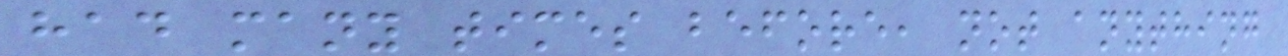had many times before, not anything
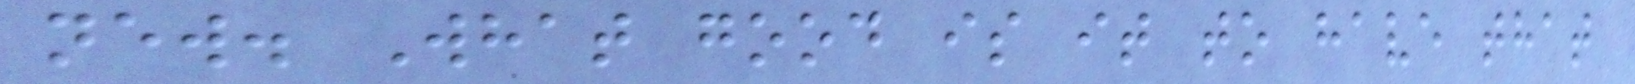new. What good is it to have that
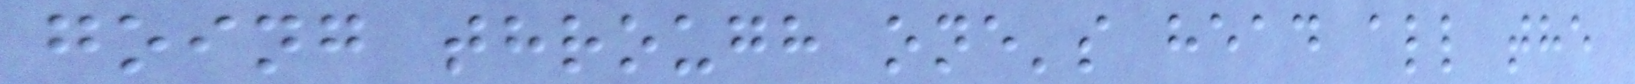going through one's head all the
